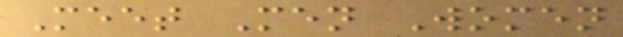Meet Men Women
